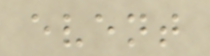event
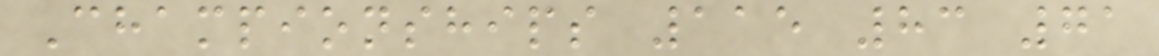Championships 115 83 71
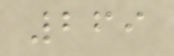269
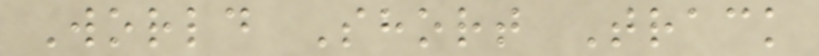World Short Track
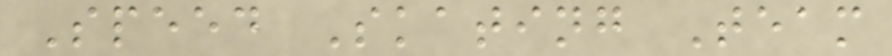Speed Skating Team
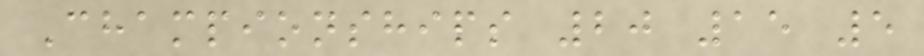Championships 20 15 5
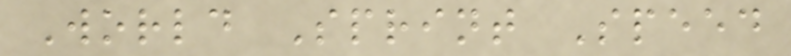World Sprint Speed
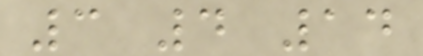3 4 14
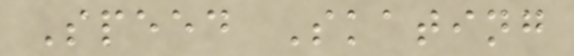Speed Skating
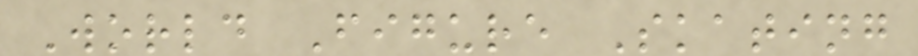World Figure Skating
